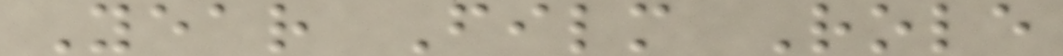Year Film Role
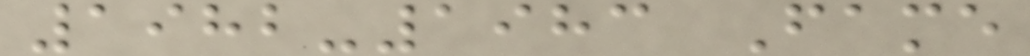1982-1983 Fame
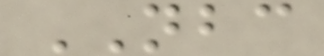NBC
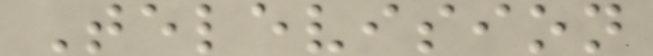Television
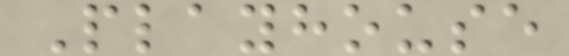Playhouse
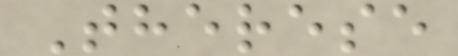Therese
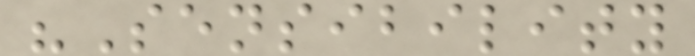"Sensibility
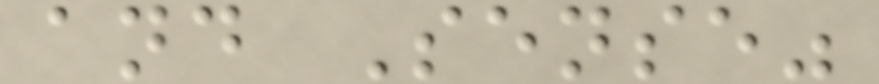and Sense"
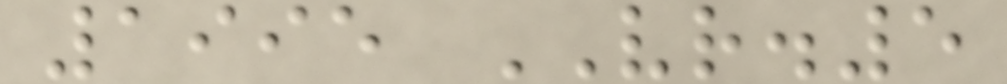1995 VR.5
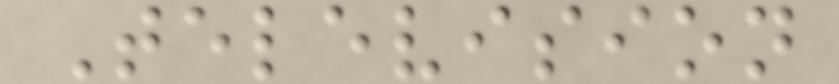Television
